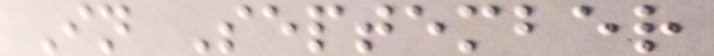In September
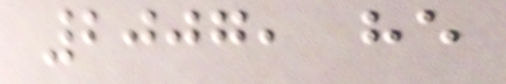2007, he
